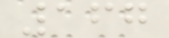167
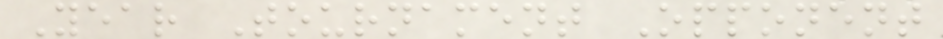Year Tournament Opponent
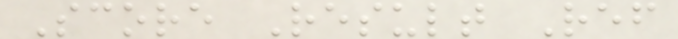Score Result Ref
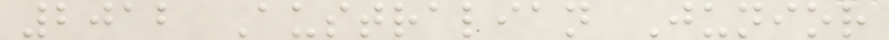2012 Australian Junior
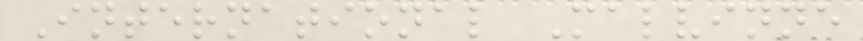International Malvinne
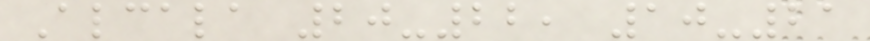Alcala 20-22, 10-21
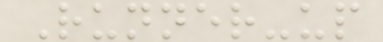Runner-up
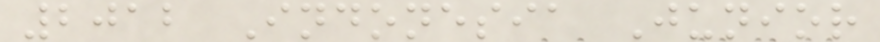2012 Indonesia Junior
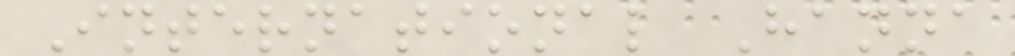International Hanna
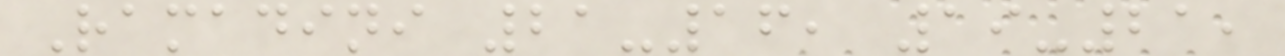Ramadini 21-16, 19-21,
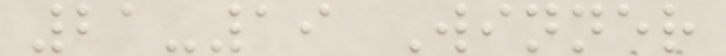21-19 Winner
